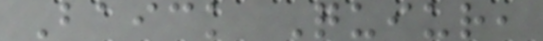Baick Quiur,
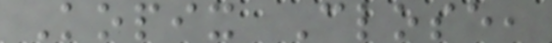Kopix Close,
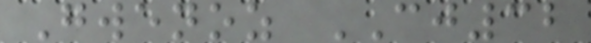Gwenoz CJ32
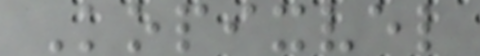Kopixvel
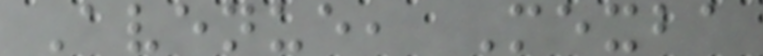Avenue, Mexba
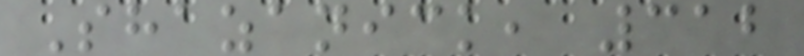Shazanick, 312
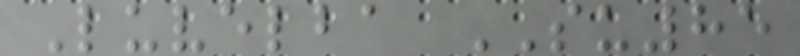Luvelba SU85
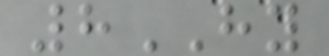8HY
